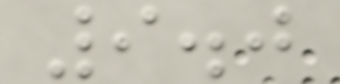9.0
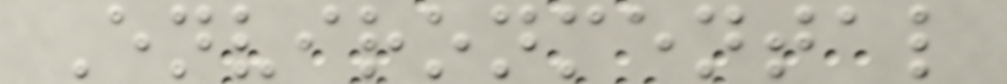Environmental
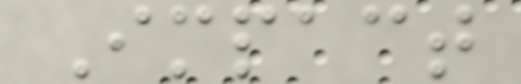Impact
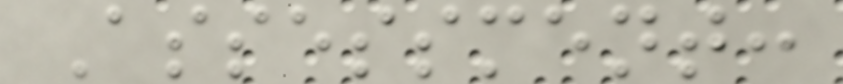Assessment:
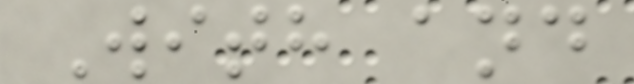With and
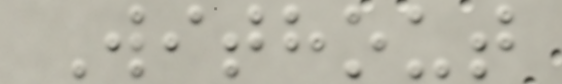Without
